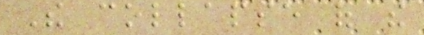The collapse of the
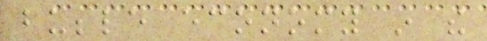bubble economy in the
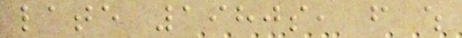late 1980s, from which
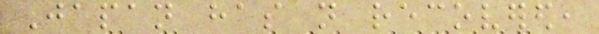Japan has not recovered,
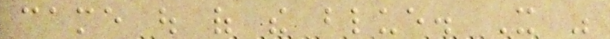came out of the blue. It was
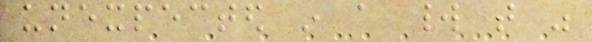unexpected in a world that was
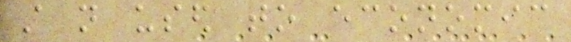still not used to economic
